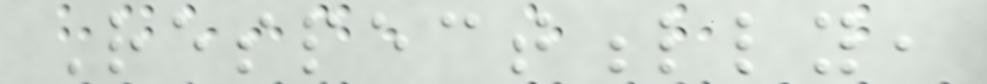Respectfully,
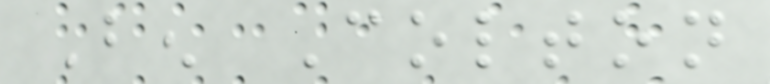Ben Colton
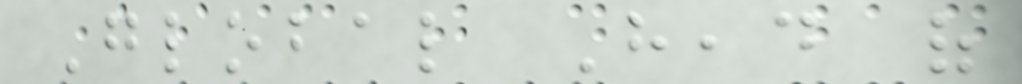Global Head of
